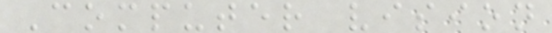Computer vision
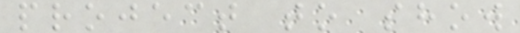project to show
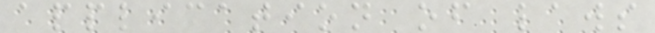application of laws
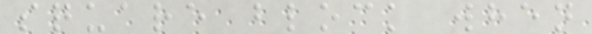square block when
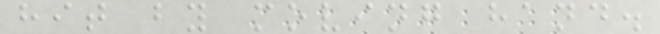hit by moving hand.
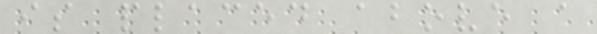is placed above a
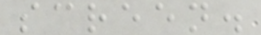screen.
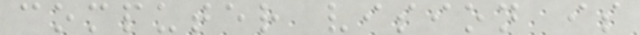computer vision is
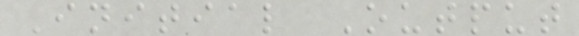Initial Output
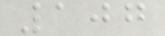107
